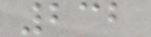232
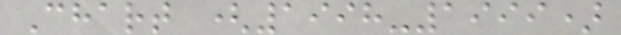Chart (1998-1999)
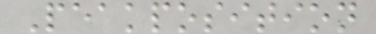Peakposition
